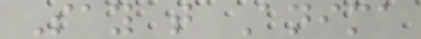Say that Anima
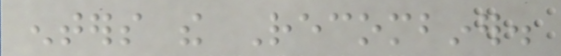enters the Recombiner.
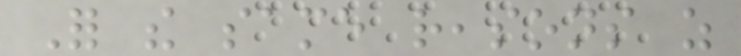For the same reasons as
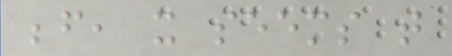before, it seems that
